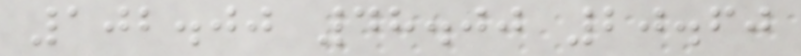102.00 48.00 20.60
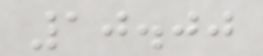10.00
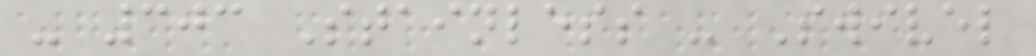- 303 Stainless - Swivel
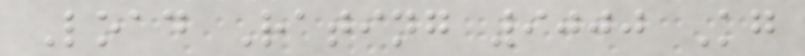Load Rating 9000 Kg
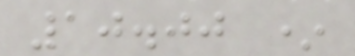10.00 *
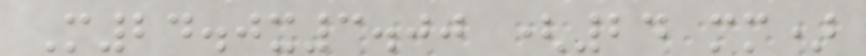M24.0x3.00 (24 mm)
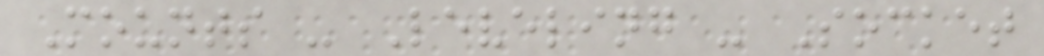Mounts - Leveling - Socket
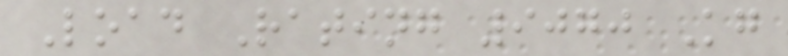Load Rating 9070 Kg
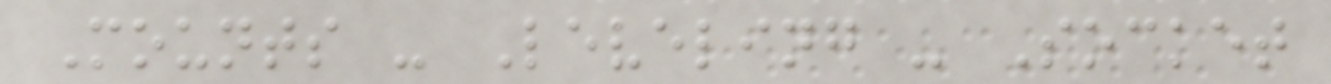Mounts - Leveling - Socket
